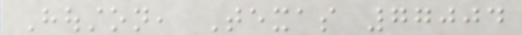Houston, Texas 77004
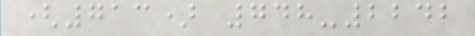(713) 748-2242
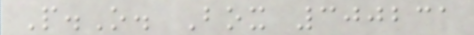P.O. Box 300231
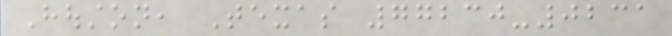Houston, Texas 77230-0231
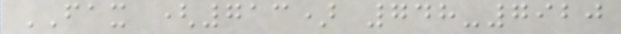FAX (713) 748-7920
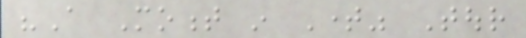"A Moment in Time" Tour
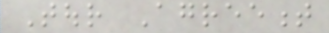Tour Agreement
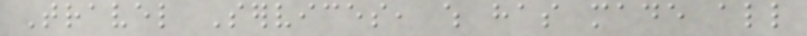Travel Services, which has made all
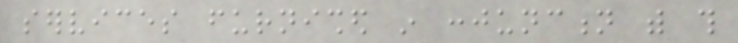services furnished in conjunction with this
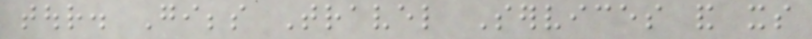tour. Gibbs Travel Services and its
